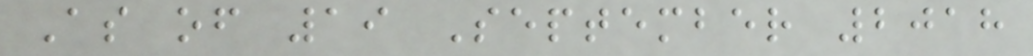As of 19 September 2018
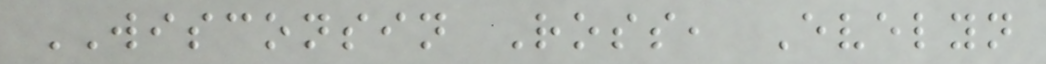WISCONSIN Ross, Evelyn
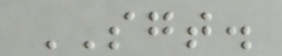SGT.
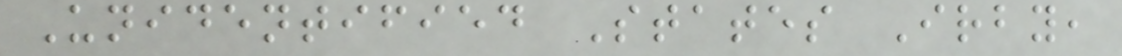Unidentified States Irby,
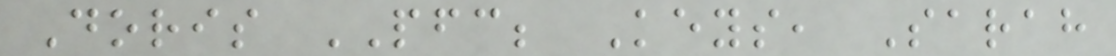Doris PFC; Keys, Sarah
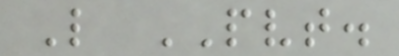L PVT.
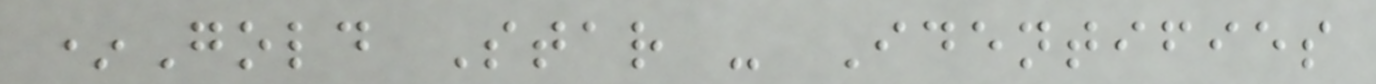*Gold Star - Identifies
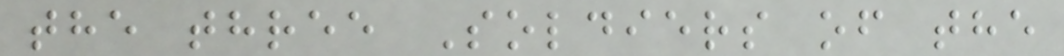the three Soldiers of the
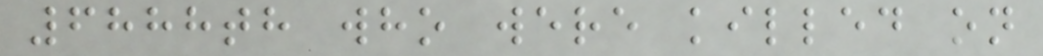6888th who were killed on
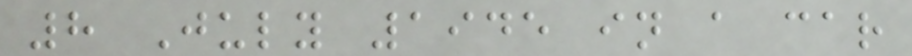8 July 1945 in a car
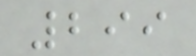299
